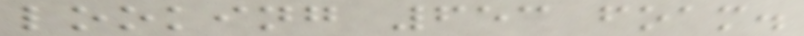looking 653 foam.
